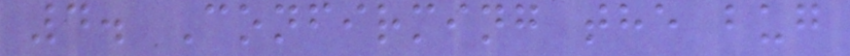4. Confirming the bug
